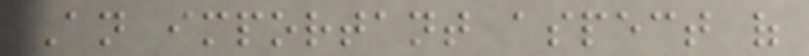An important aspect of
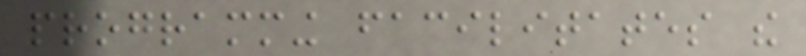programming facilitates the
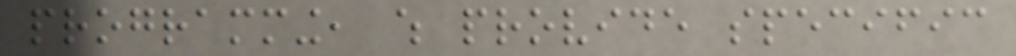programming, which provide specific
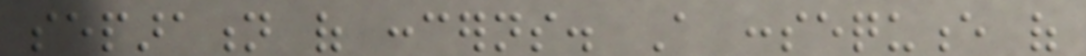separation of concerns. A consequence of
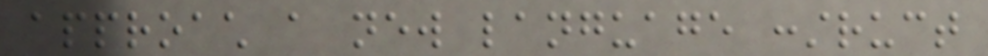approach a new language construct
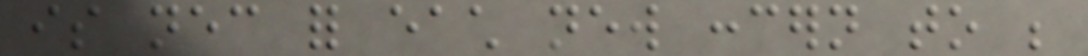is necessary for each new concern to be
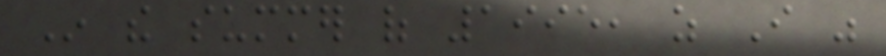In the summer of 1995, as I was
